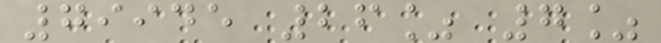79945 26% 7%
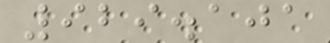929.101
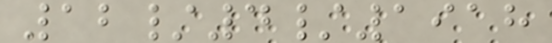12/4/1918
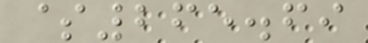$265.69
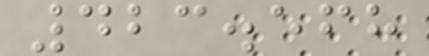423.568
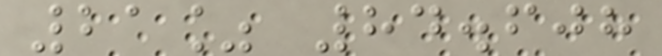21% 84.608
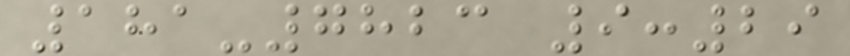181-7823 9:29
